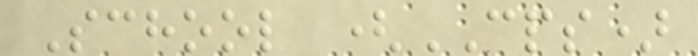School (CPS)
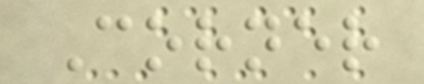Corner
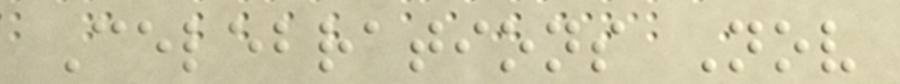Celebrations Nov
